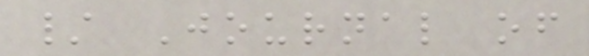/ Journal of
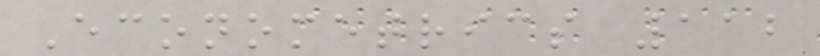Econometrics 112
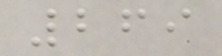269
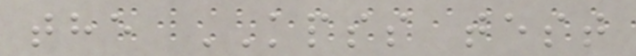the KPSS test
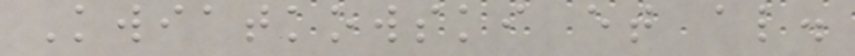Kwiatkowski et al.
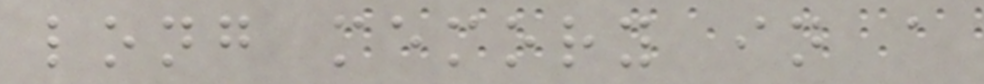long memory in a
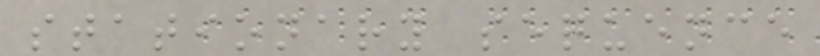stationary sequence
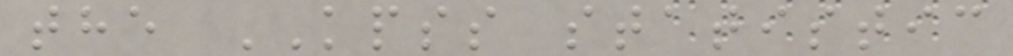the KPSS statistic
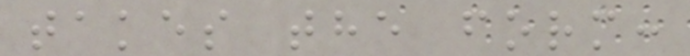takes the form:
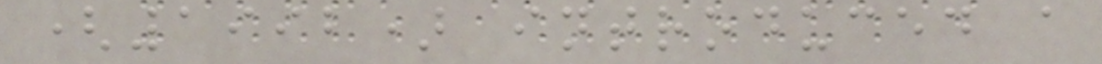(1992) introduced a
